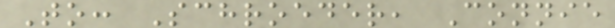To: Schroeder, Connie
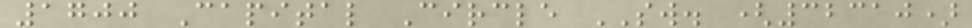1700 Capital Circle SW. (32310)
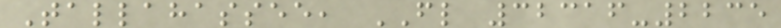Tallahassee, FL 32316-2235
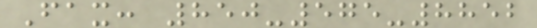Fax: 850-575-8852
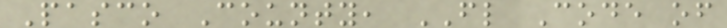Pasco County, FL Code of
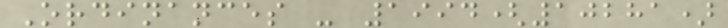Ordinances - 1994(10281)
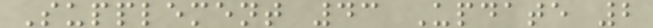Supplement 43 Update 2
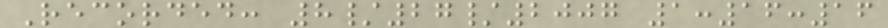Recorded: 8/27/2007 1:16:16
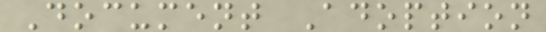Document Adoption
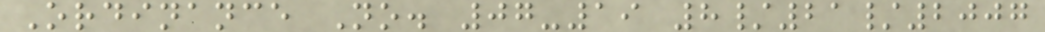Ordinance No. 07-19 8/21/2007
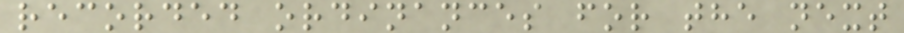recorded ordinances for the next
